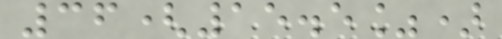36(15.5%)
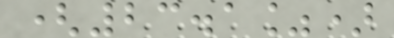(23.1%)
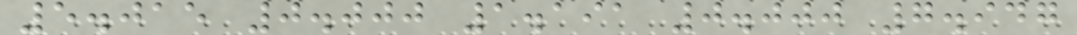5.015 0.000 1.191 0.000 7.947
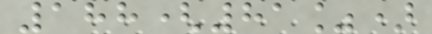188(81%)
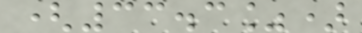(33.3%)
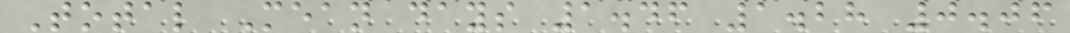Total Mean days 1.46 1.28 0.06
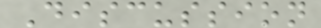Discussion
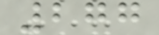277
